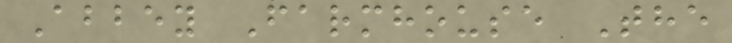Abbey Farmhouse The
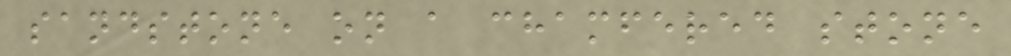sandstone on a chamfered stone
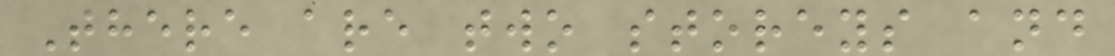There are two storeys and
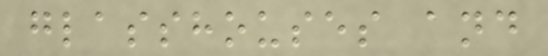glasshouses and
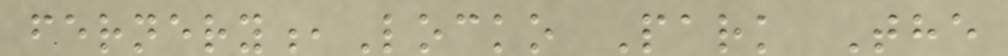fernery,Locko Park The
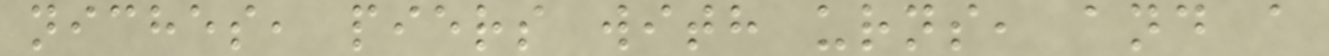niches, piers with urns, and a
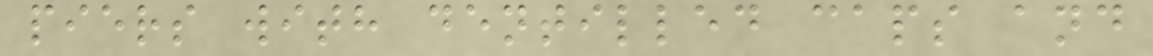piers with dentilled caps and
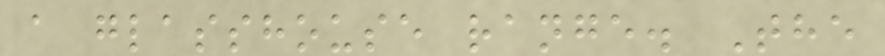a glasshouse range. The
